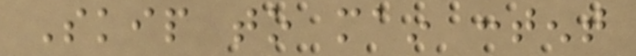Skip to main content
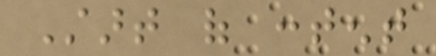Start of content
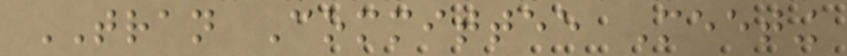TRAN Committee Meeting
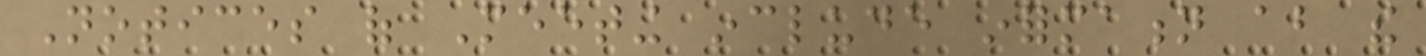Notices of Meeting include information about the
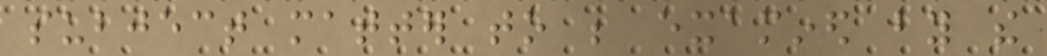subject matter to be examined by the
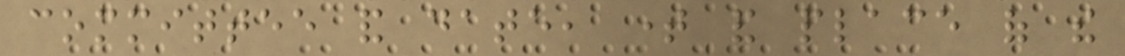committee and date, time and place of the
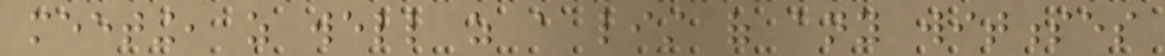meeting, as well as a list of any witnesses
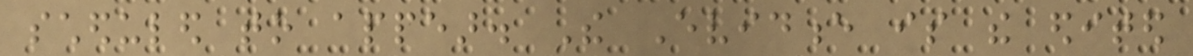scheduled to appear. The Evidence is the edited
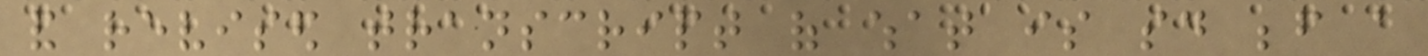and revised transcript of what is said before a
